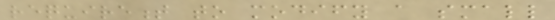requirement to modify a small
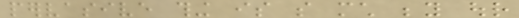pervasive thing is so much beyond our
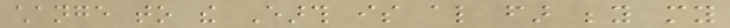change to the Earth is also far beyond my
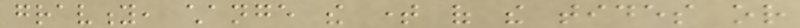gravity, change the time of the tides or
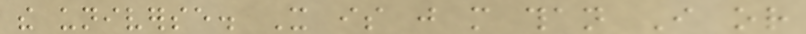the universe. It is just more than I or
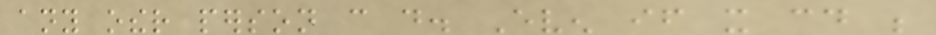any other person can do. Even if it could be
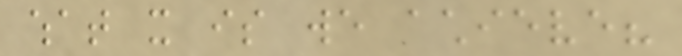what it is we achieve?
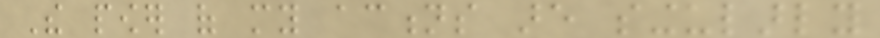The power of my actions are singularly
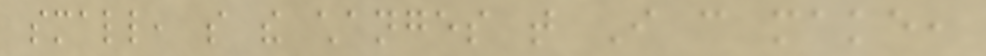small, so the changes that I can make,
